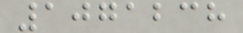1071238
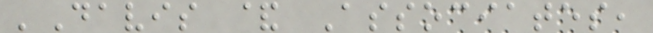'Davis & Associates,
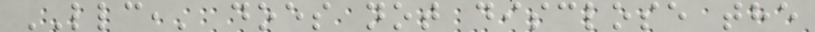LLC,' does not disclose the
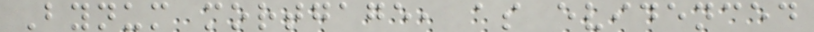Bynum mortgage, as evidenced
